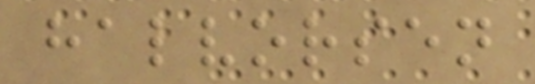halvorsen
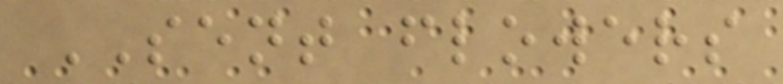SENT flowers
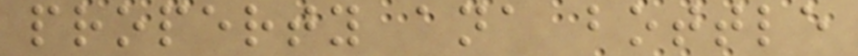property ana bottle
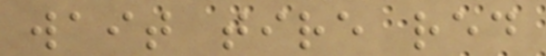wait tire red
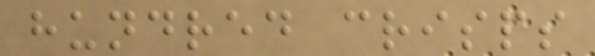hundred crisps
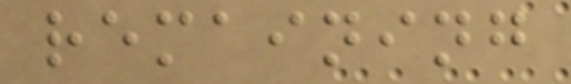remaining
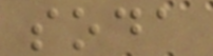soda
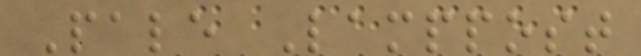Pale Lamppost
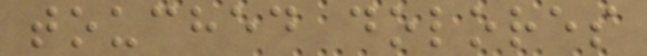touched dolores
